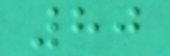80
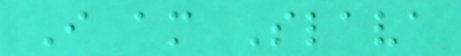I am Slava
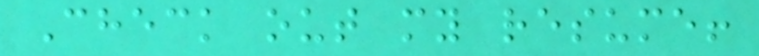Check out my resume!
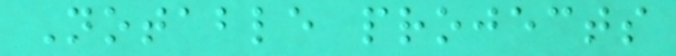Notable projects
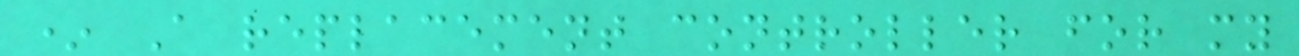* A replacement controller for my
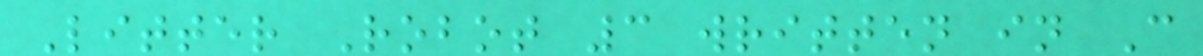Litter Robot 3 written in C
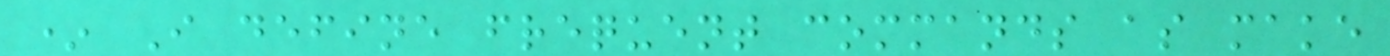* I define frequent commands as make
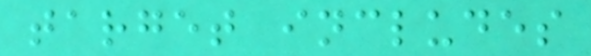target includes
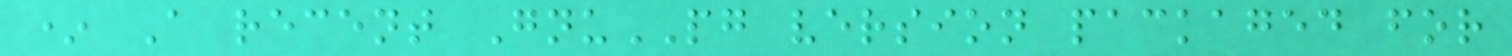* A recent GnuPG version packaged for
